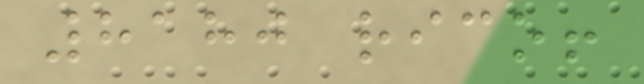8180 rico!
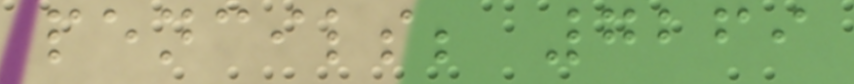pencils; 7269
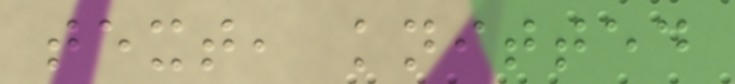text, knitted
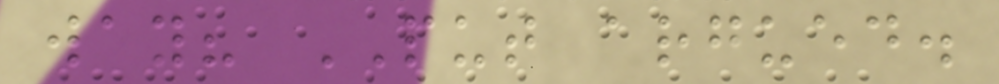way? PUT argued.
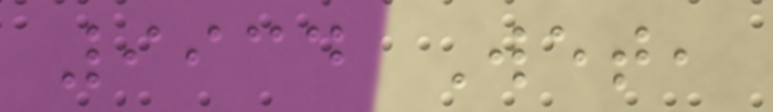9934 Wet,
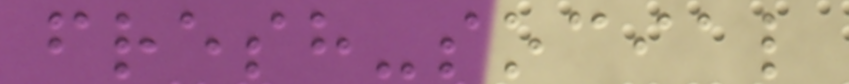fresh-social
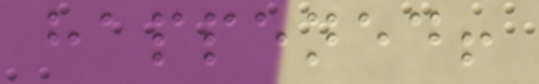happened!
